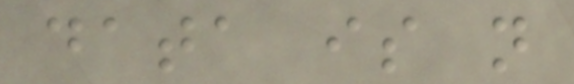data is not
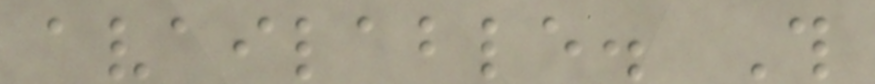available. This
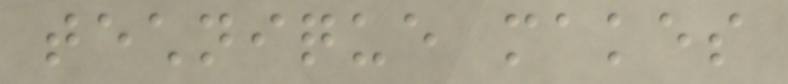technique makes
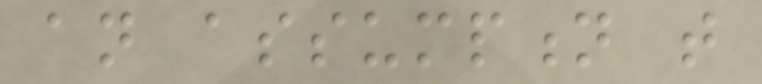an assumption that
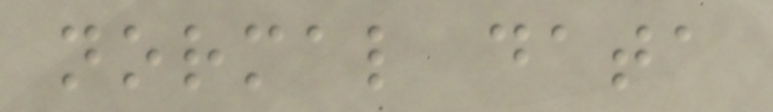normal data
